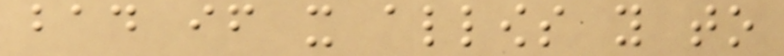bad if it allows you to
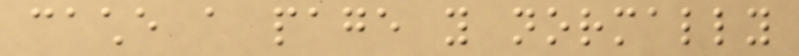cache a page you normally
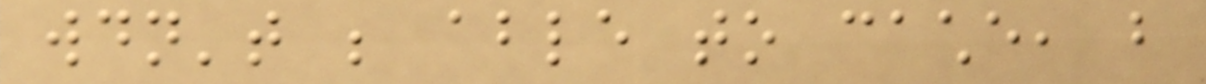wouldn't be able to cache, but
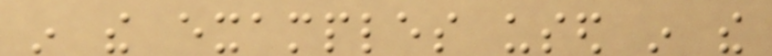in the examples used in the
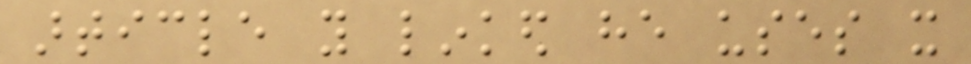article you linked he uses it
